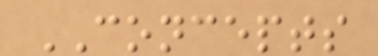CONCEPTS
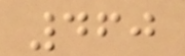460
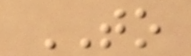TO
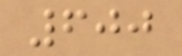600
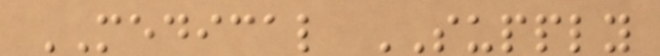MEDICAL SUPPLY
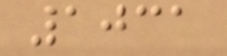1031
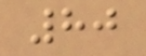80
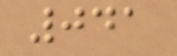041
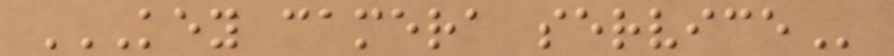KEY CAMERA SERVICE
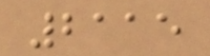2115
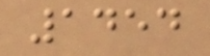1454
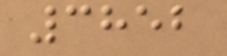3852
